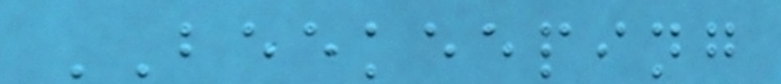BEEKEEPING
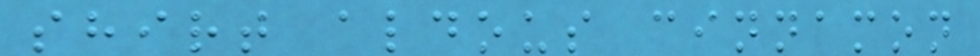shirt aldous cinnamon
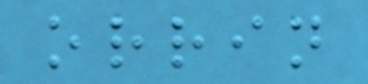orrin
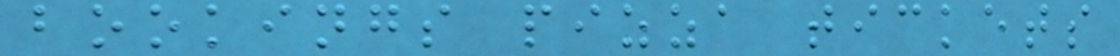bookings pizza tickets
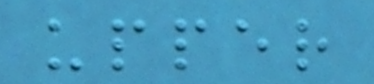upper
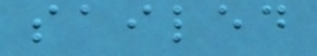sailed
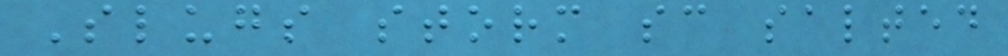Slugs storm sc salted
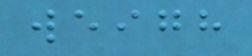weigh
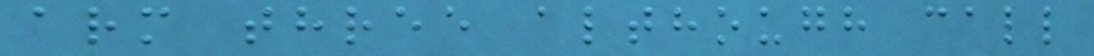arm three although call
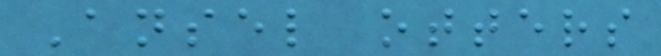Ansel otters
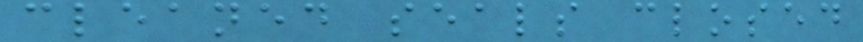cleaned seals closed
